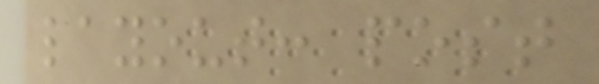layout: post
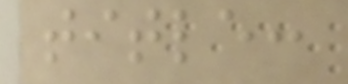title:
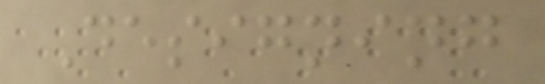Designing
